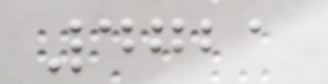4721
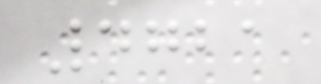4721
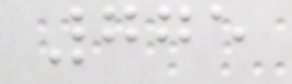775
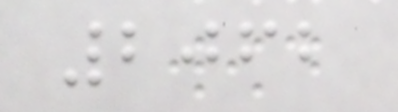2062
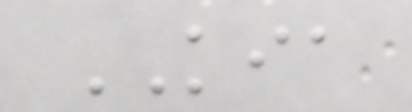KIA
